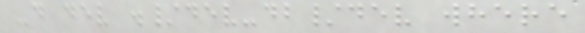-d dev ./dev-db/dev where
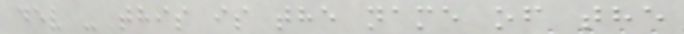dev - this is the name of the
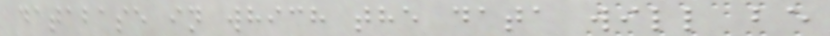database in which the data will be
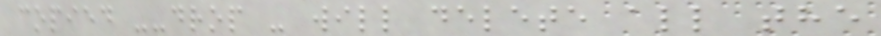copied --drop - will delete all the
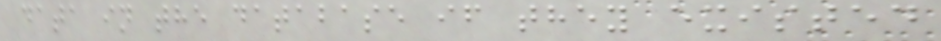data in the database if they existed
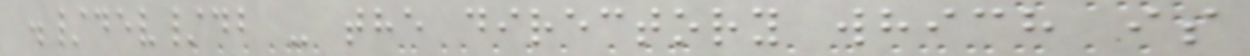./dev/db - the directory which is
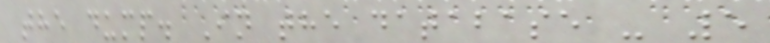the dump. In the database - 5
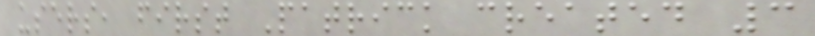users, first Patrick created 3
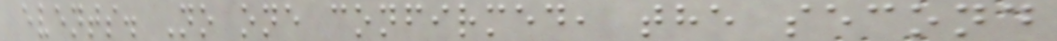events. No one confirmed, the second
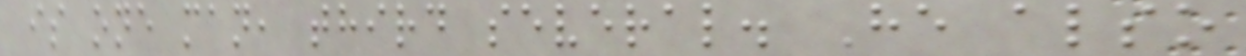is one man, third several. He also
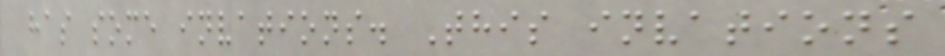has some invations. This invations
